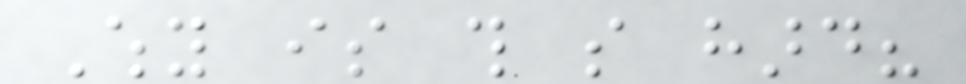Why is this so hard?
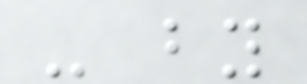- by
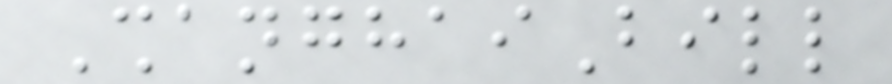ShanghaiBill
